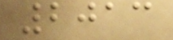2013
